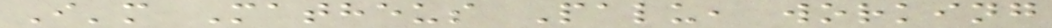I'm Matheus Palu, working
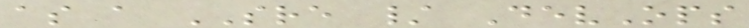as a SRE / DevOps
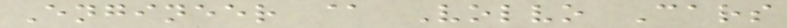Engineer @ Volvo Cars
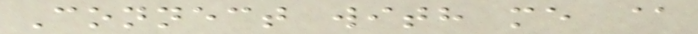Connect with me @
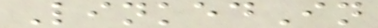LinkedIn
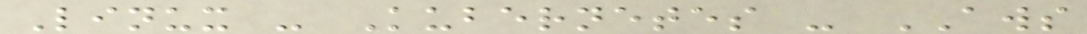Linux - Kubernetes - AWS
